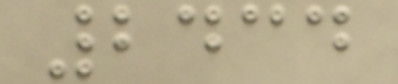2434
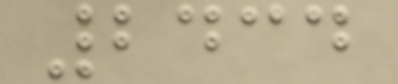2434
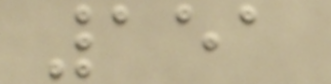151
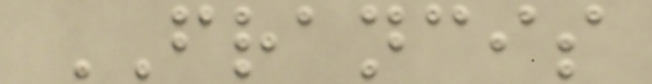FRANCIS
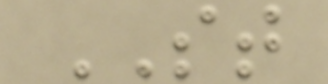ST
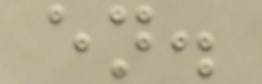en.
